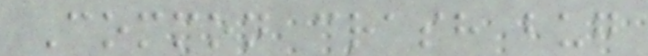Common crash bug
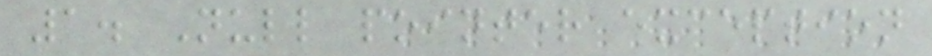1. Null pointer exception
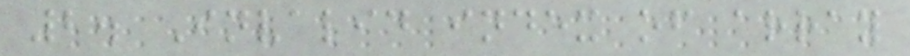2. Invalid index of array
